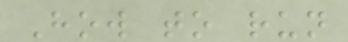How to run
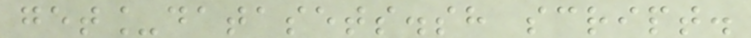get_datasets.sh script.
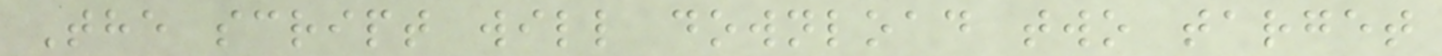The script will download two target
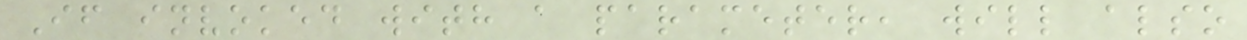If invoked with a parameter, will also
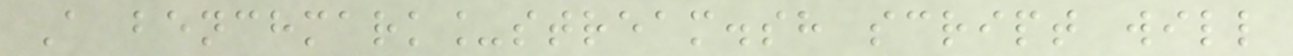A benchmark_stream.sh script will
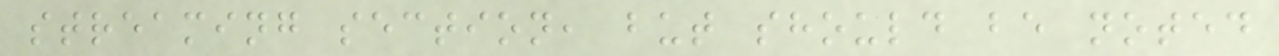streaming section, but should be noted
